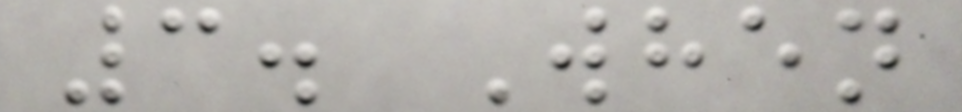3. When
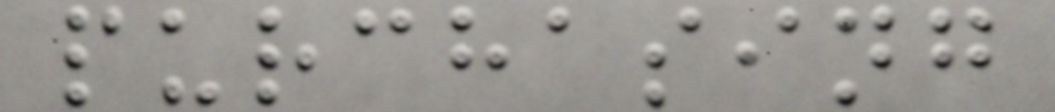purchasing
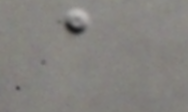a
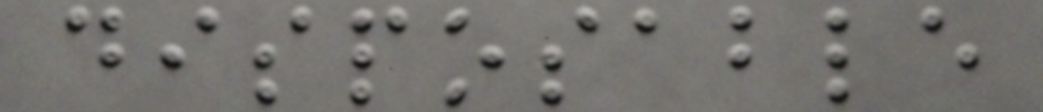disposable
